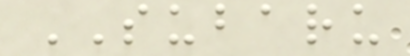SUBARU
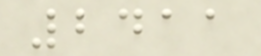2411
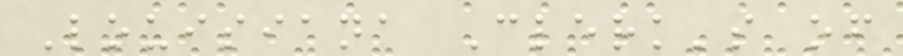Louisiana Clerk's of
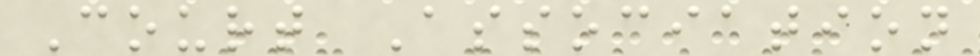Court Association
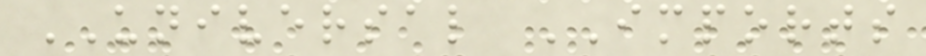UNIVERSAL IMPORTS
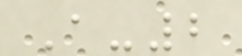A-2
